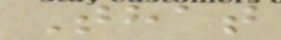That
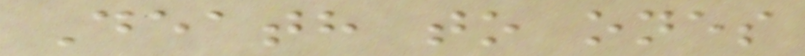Death to ones
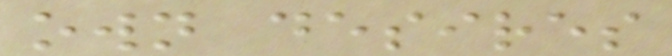own desires
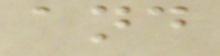and
